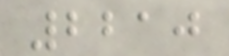2210
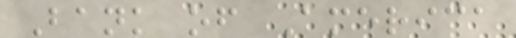Bank of America
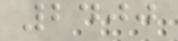2400
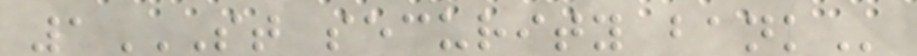1ST SECURITY BANK
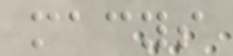macys
